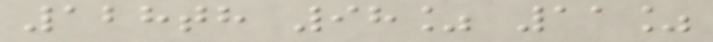128th 98% 11%
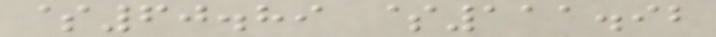$60.89 $111.92
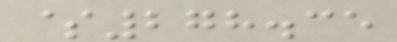$278.35
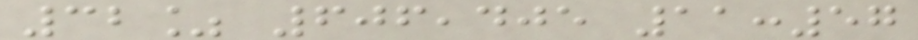32% 606,405 11:57
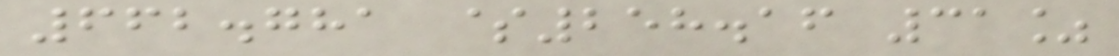662.781 $258.16 31%
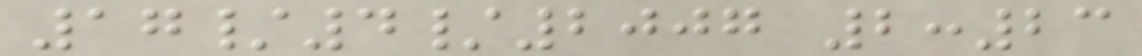17/4/2007 2:23
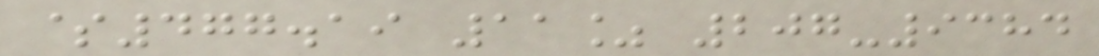$477.19 11% 207-9384
